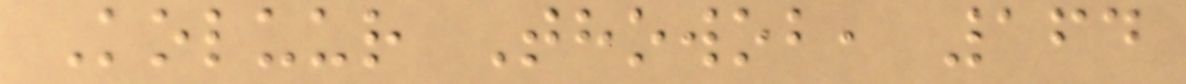Koluur Thowob, 164
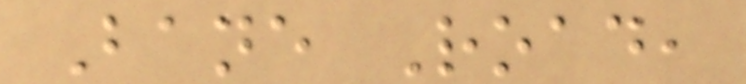Bane Road,
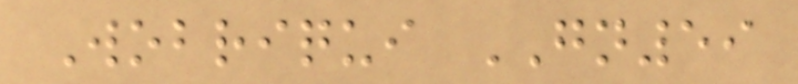Wobriqui GN59
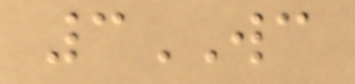3WC
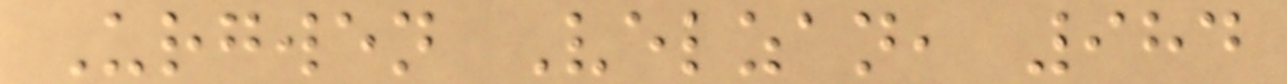Urgwen Velzan, 984
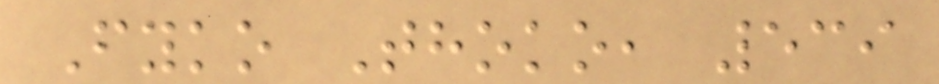Fyko Thoko, 539
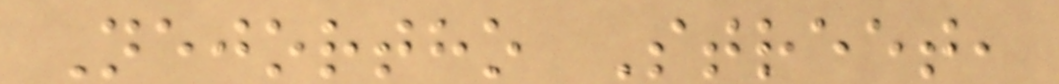Nejortho Street,
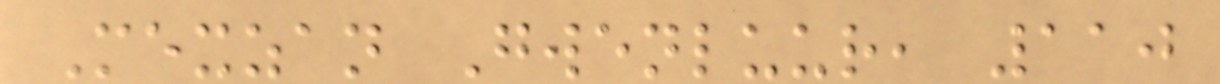Mexzan Gwenluur, 110
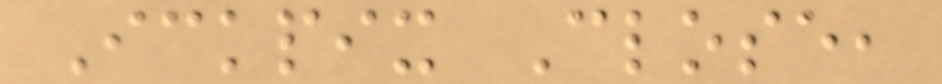Ickpix Close,
